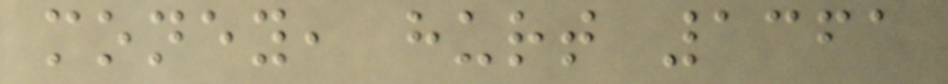money, hurt 1361
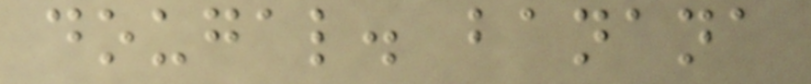dougal. banana
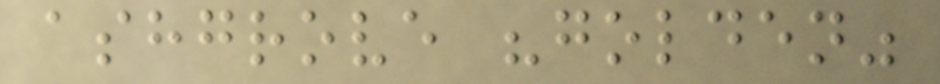ashgrove "golden"
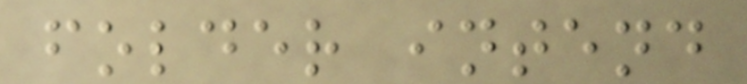folder intend
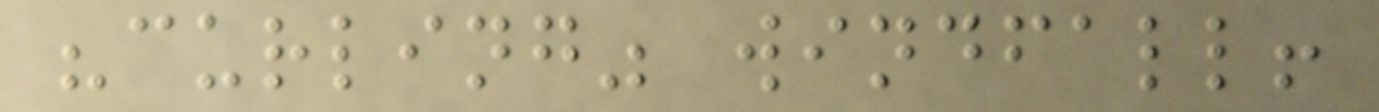"curling" windfall!
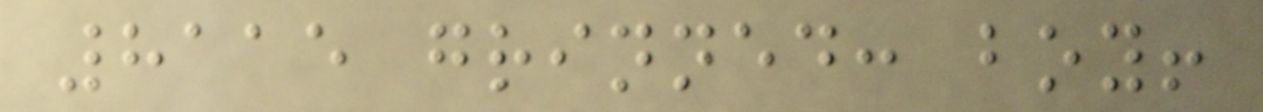8115 grinned: boy!
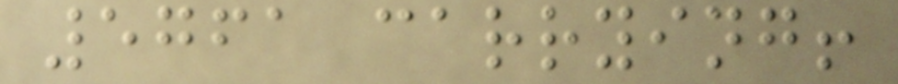5761 carrying!
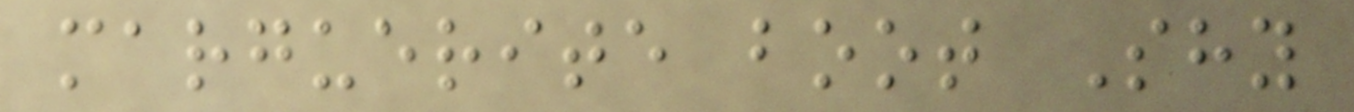marguerite boot Shy
